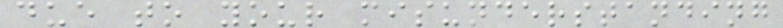due to your misunderstanding
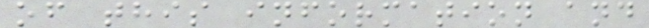of this information and
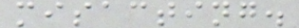misacting.
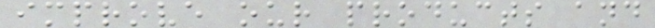improve our products and
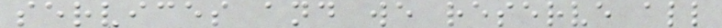services and we reserve all
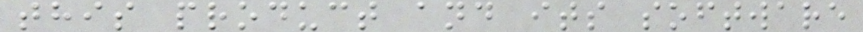this product and its software
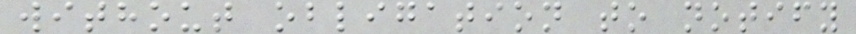without obligation to notify
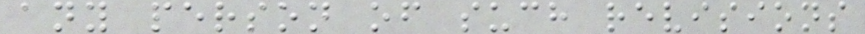any person of such revisions
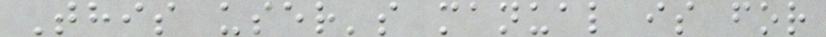This user's manual is for
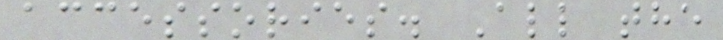accessories. All the
